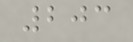203
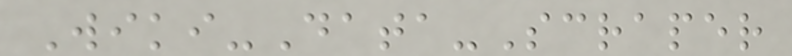Wiki-Data-Scraper
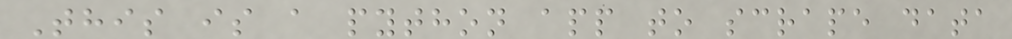This is a python app to scrape data
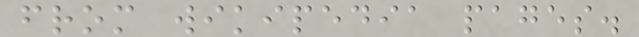from wikipedia pages.
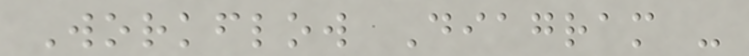Workflow Diagram -
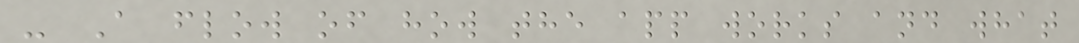- A flow of how the app works and what
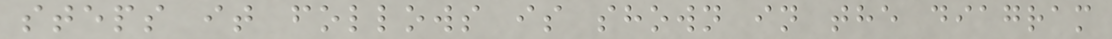steps it follows is shown in the diagram
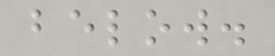below.
